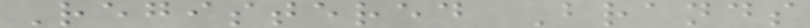Registered Brands
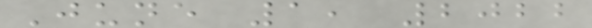June 1, 2022
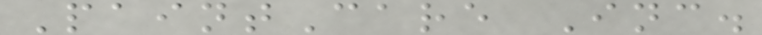PaintCare Inc.
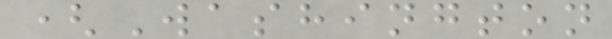(Washington
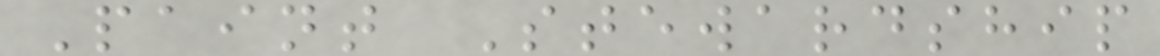Paint Stewardship
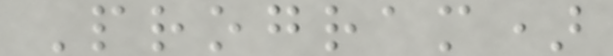Program)
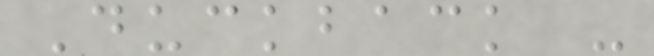Duckback -
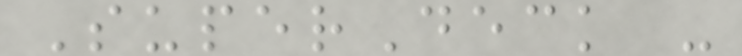SuperDeck -
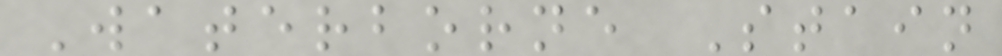Waterborne Stain
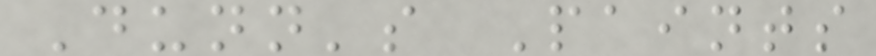Dunn's Paints
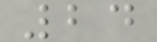24
